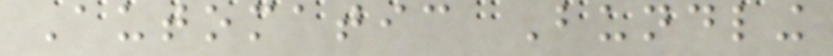Automatic Bundling
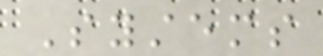Systems
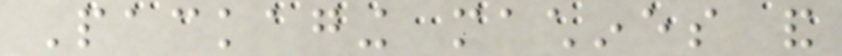Packaging machines and
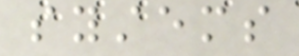systems
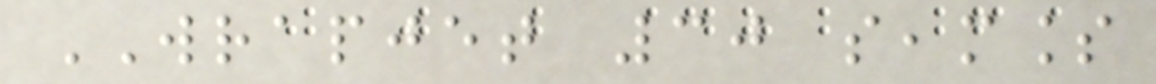WRAPJET 30 seamless
